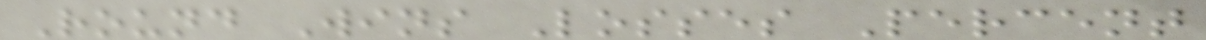Round Wins Losses Percent
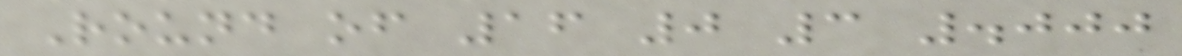Round of 16 0 3 .000
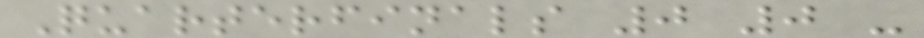Quarterfinals 0 0 -
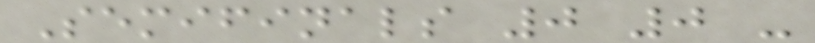Semifinals 0 0 -
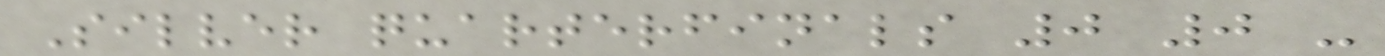Silver quarterfinals 0 0 -
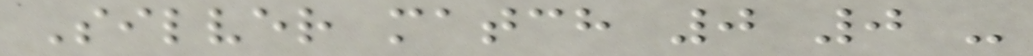Silver match 0 0 -
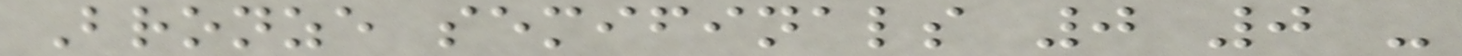Bronze semifinals 0 0 -
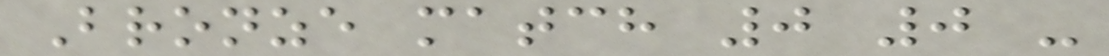Bronze match 0 0 -
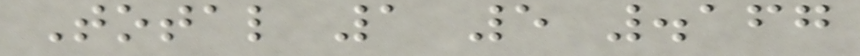Total 1 5 .167
